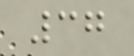37
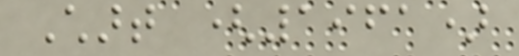Chart (1961)
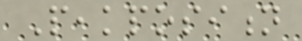Peakposition
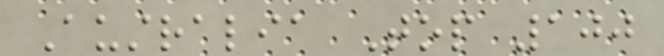Australia Top 100
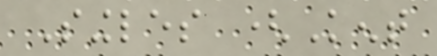Singles (Kent
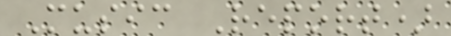Music Report)
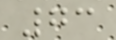73
